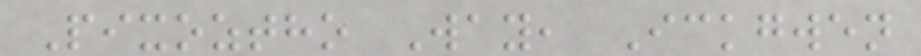Pixoztho Way, Ickgwen
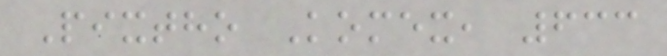Pixtho Komex, 633
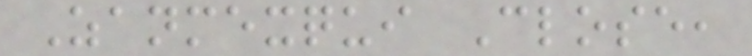Zanmexqui Close,
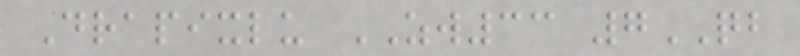Drapixlu ZW33 7QB
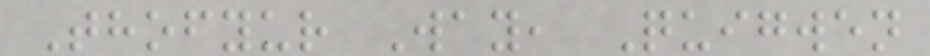Thofyur Way, Quigwen
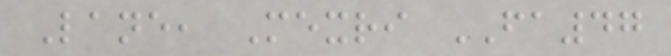Lane, Mexri FA47
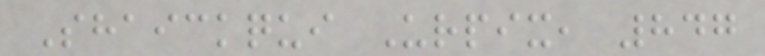Shaickqui Urpix, 847
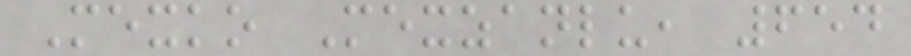Mexko Mexzanlu, 654
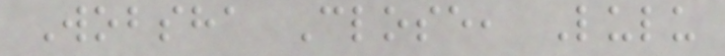Wobsha Close, Lulu
